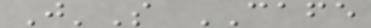J'S CAFE
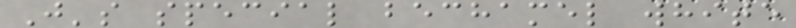J's special bechamel white
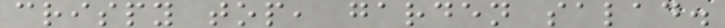crispy top, garden salad.
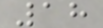18
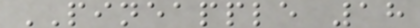PINEAPPLE 18
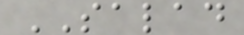SALAD
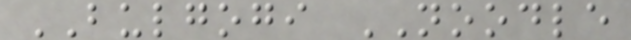BULGOGI NOODLE
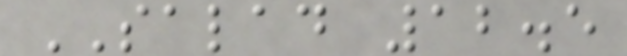SALAD 12.5
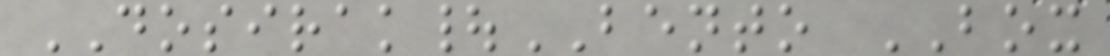DOSIRAK|BENTO BOX
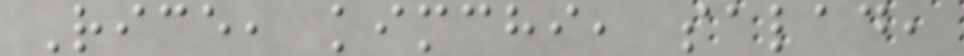Rice, kimchi, salad,
